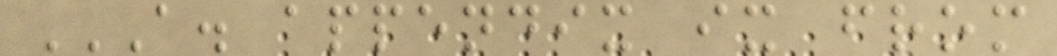A. APPENDIX IX FROM
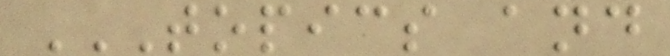TOPICS AND
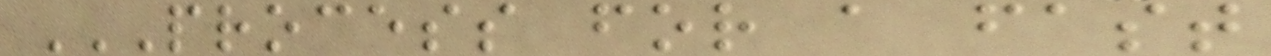PROCESS FOR A FAST
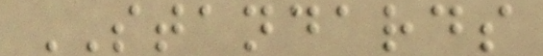STANDARDS
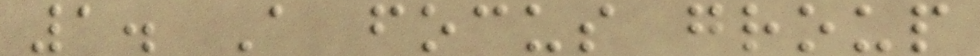1. A focus group
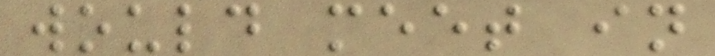would meet in
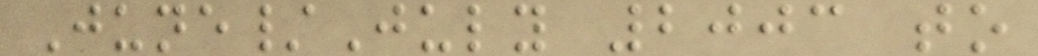June/July 2003 to
